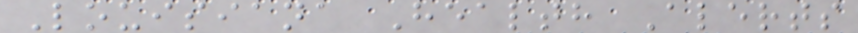Louisiana Health Alerts
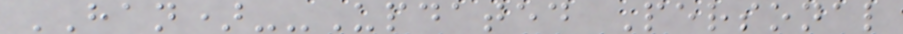HAN)--Updated Personal
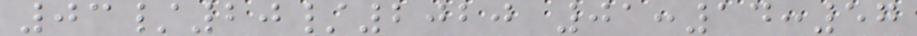03/20/2020 01:14:57
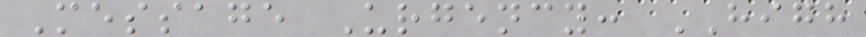Message Urgency: HIGH
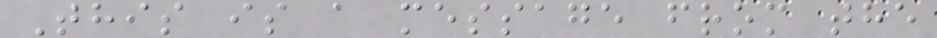This is a message from the
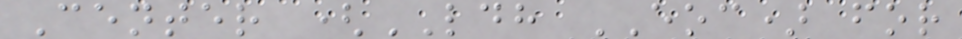Center (LDH EOC) for
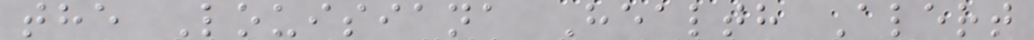the Louisiana Health Alert
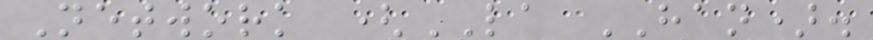Network (LA HAN).
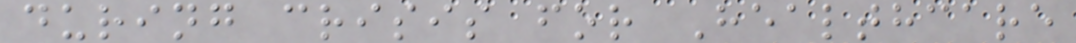during crisis for Healthcare
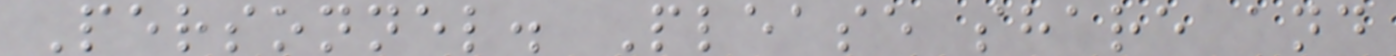Personnel. Please share and
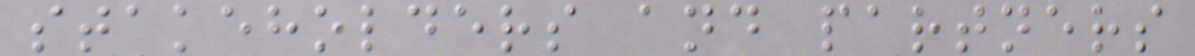stakeholders and partners
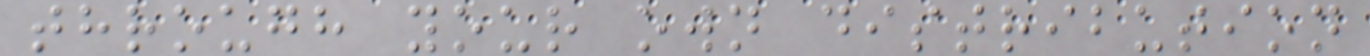through your own distribution
